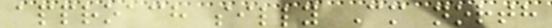approach silly Cm north
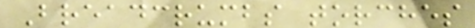Breadcrumbs torches
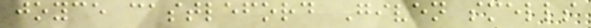joyce castleford Given smells
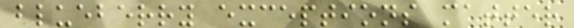blueberry exceptions matter
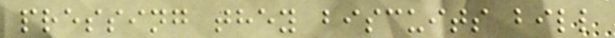pressing they biscuits bill
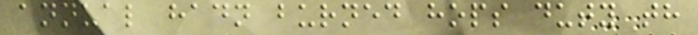annual hadn burned hops duty th
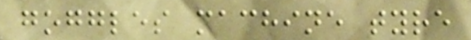goggles machine tyre
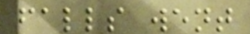falls went
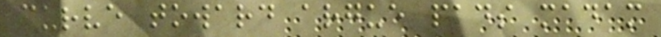curve toward argue pads madam
